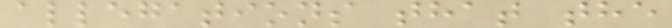allegations that the
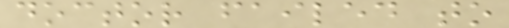doctor failed to
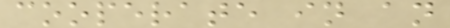cooperate in an
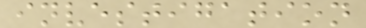investigation
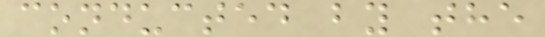conducted by the
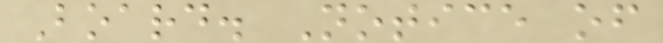Board. Notice of
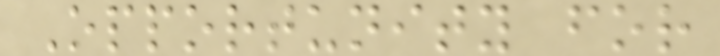Opportunity for
